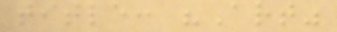title: "Art"
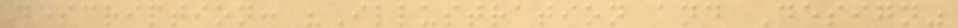description: "Illustration and Design"
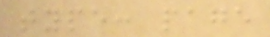type: page
